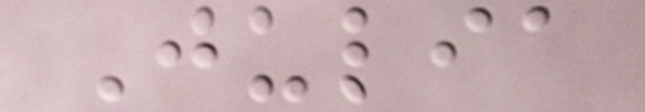Julia
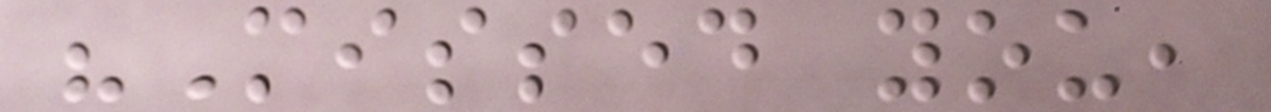"Missed you,
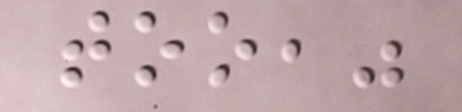too,"
